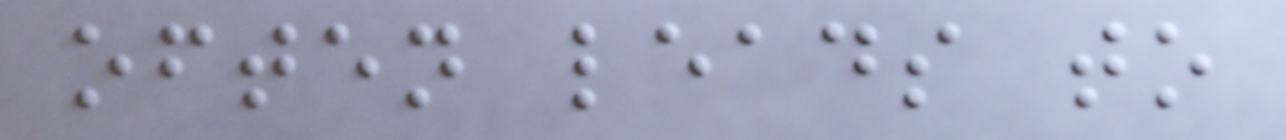often leads to
